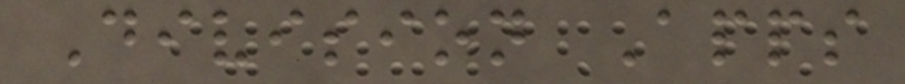Division Apps
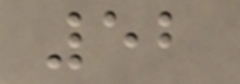52
